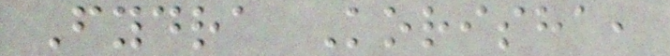Fydra Korisha,
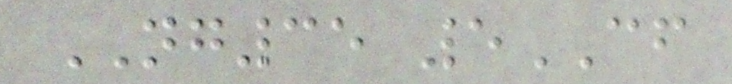NG35 5CF
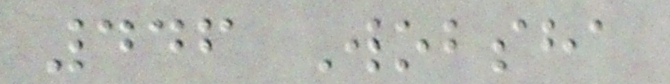446 Wobsha
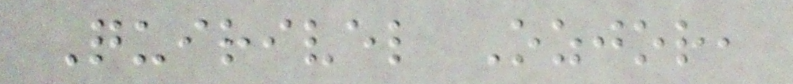Quirivel Ozjor,
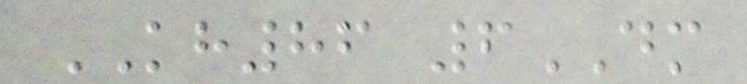KH86 6DM
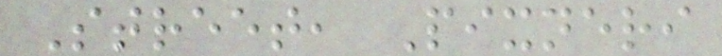Street, Pixneri
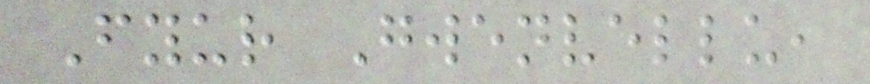Fyur Gwenvellu,
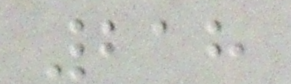218
